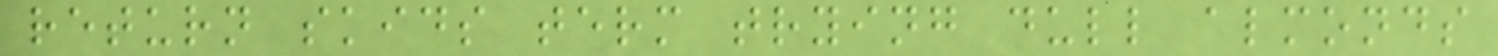return skids term trying dull almonds
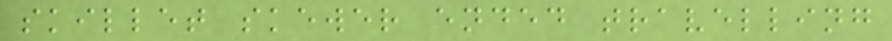skillet skewer ended travelling
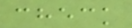check
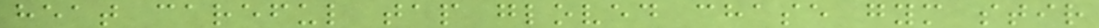heat careful tap gloved chase gym stir
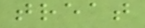treat
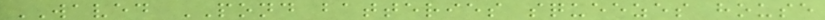WAVED POND batteries squeezes house
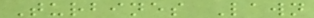Turbines Lawn
